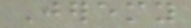Jeremy
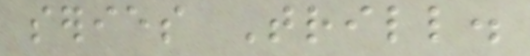series Trill.
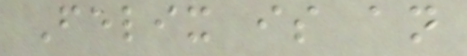Felix is an
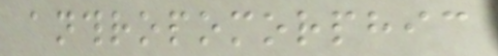anthropomorphic
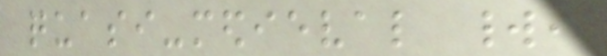quasi-medieval world,
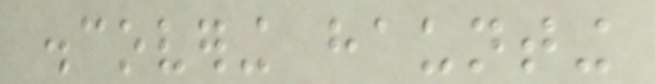discovering haunting
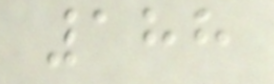188
